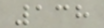138
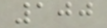100
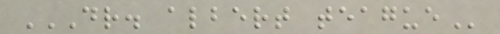DR. ALBERT TEAGUE
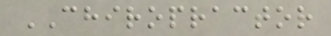CHIROPRACTOR
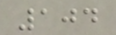104
